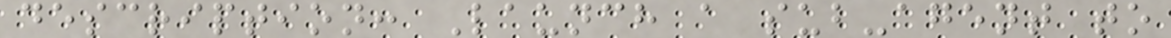description: Launch a sub-agent to
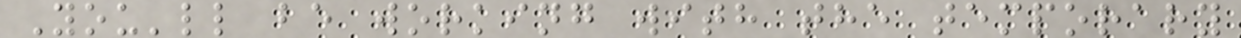You'll be working with the temporary
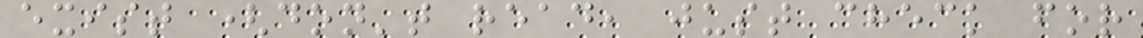exist (don't read, just check for
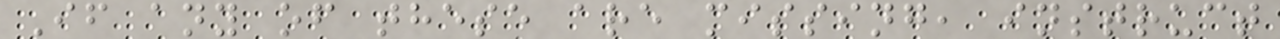If any of these are missing, instruct
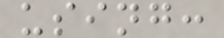using:
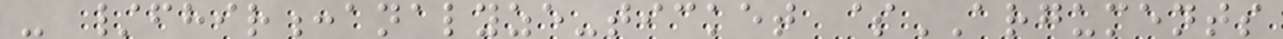- /fhir:analyze-ticket $ARGUMENTS
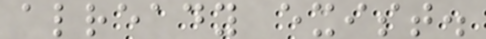already exist.
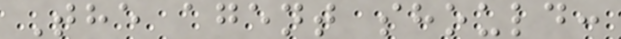The agent should:
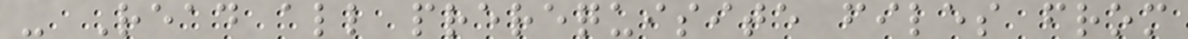- Read all prerequisite files from
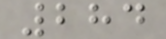284
